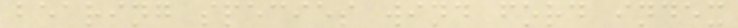bearing species wind ford index
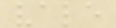vale
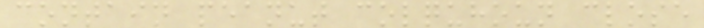contain peanut colquhoun close
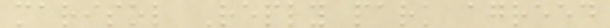marisol Reply park agreed
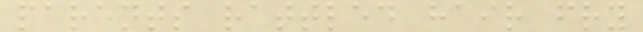parents rattled hair fry
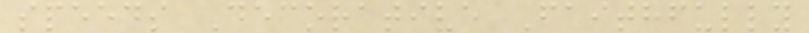speeds Decorative Faithfully
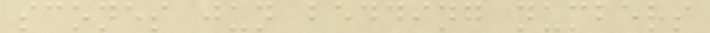scones jun bedding numbers
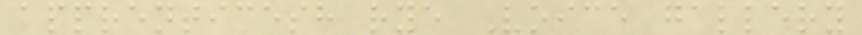apprenticesh rye Voice gallery
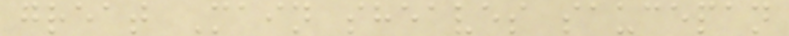great Main sheaves saucepan
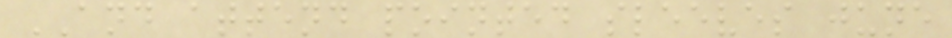AND attend pointed sleeves june
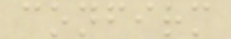confirm
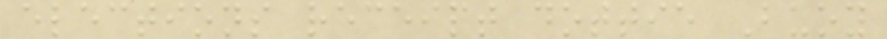elections receipt dottie Buoy
